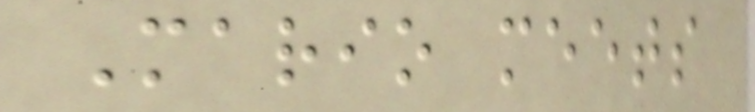Mario meets
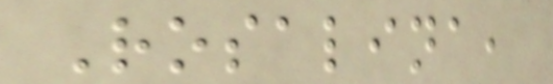Rosalina,
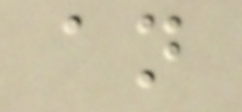an
